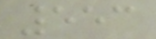553
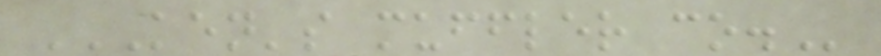KEN'S MUFFLER CO.
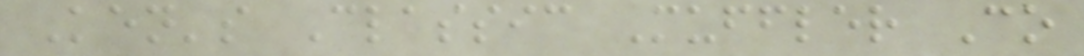Ken's Classic Muffler Co
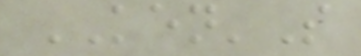KEN'S
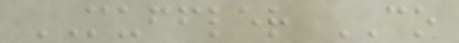MUFFLER CO
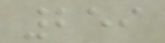259
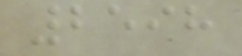2598
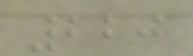220
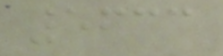5633
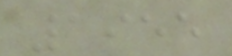1955
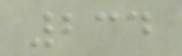234
